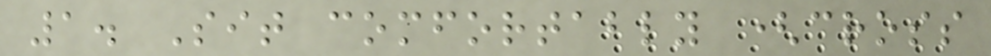1. Sit comfortably (cross
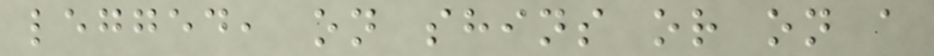legged, on shins or on a
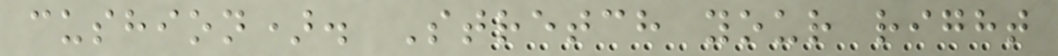cushion). Stretch your right
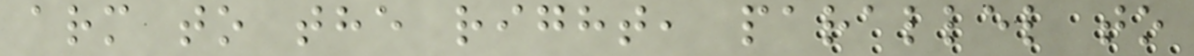arm to the right, parallel to
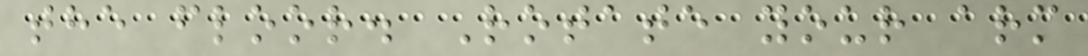the floor. Rotate your arm
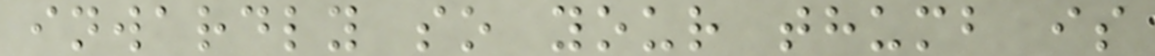inwardly so your thumb is
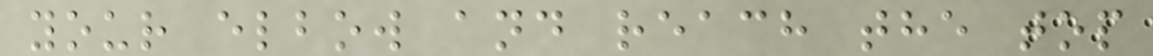your elbow and reach the top
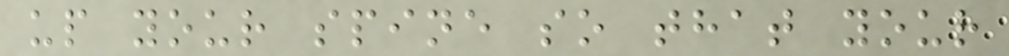up your spine so that your
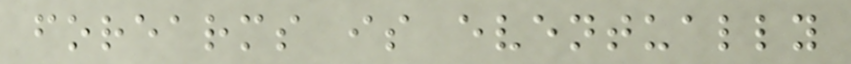forearms is eventually
